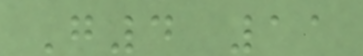G4 11
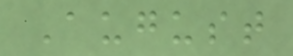August
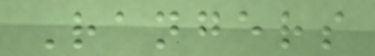Rangers
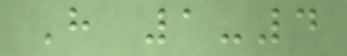H 1-4
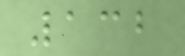132
